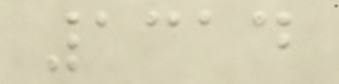1314
